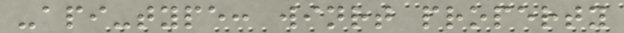-api-type: winrt property
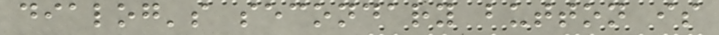dialog's secondary button is
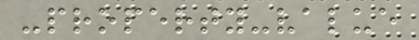-property-value
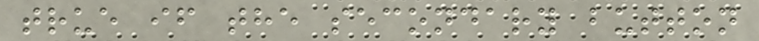true if the secondary button
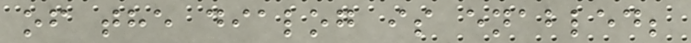of the dialog is enabled;
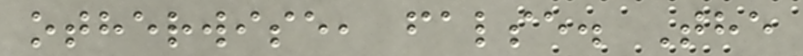otherwise, false. The
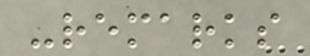-remarks
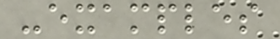-examples
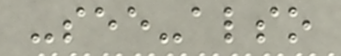-see-also
